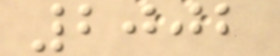2002
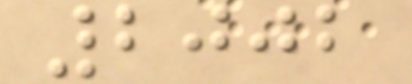2002
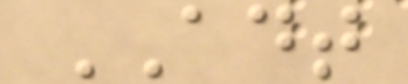ADT
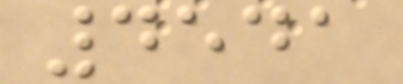4541
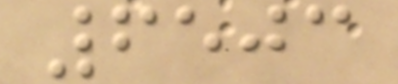6503
